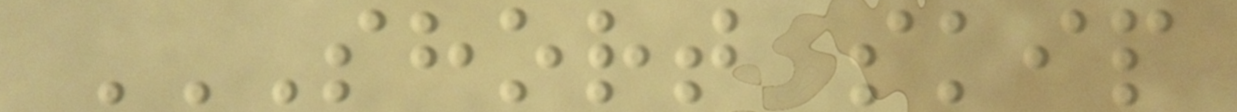SHORT SKIP
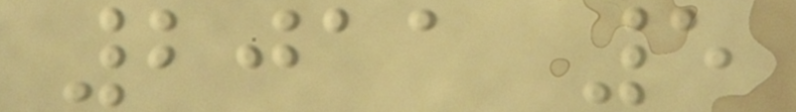2011 5
